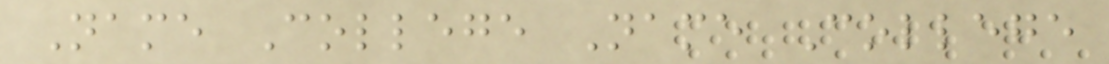Name College Name College
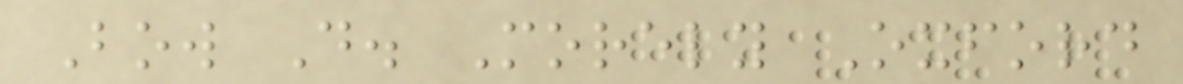Bow D. Morely Oxford
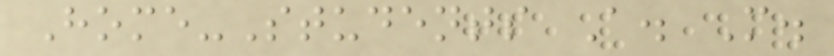Home-Students A. M.
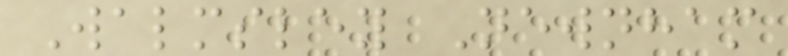Walmsley Newnham
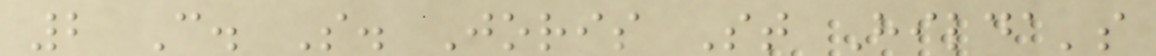2 C. S. Joris St Hilda's
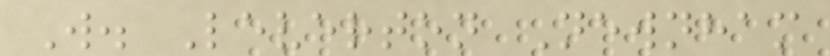W. Leverton Newnham
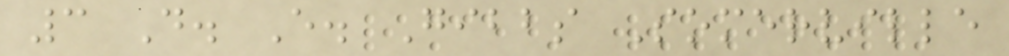3 D. E. Gibbs Somerville
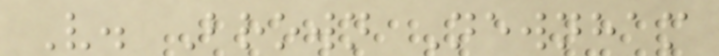V. Brown Newnham
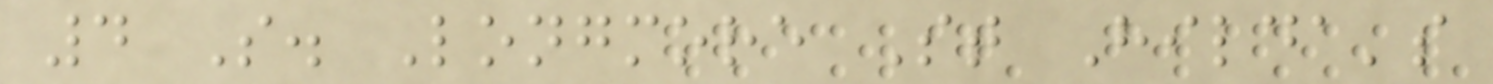4 S. Longmore St Hilda's
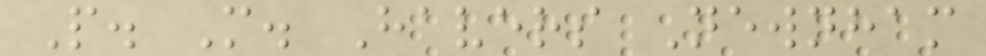P. M. Havers Newnham
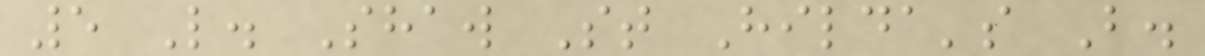5 L. Shaw St Hilda's B.
